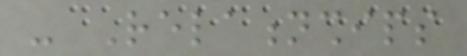- Relationships
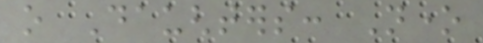o Daughters: None
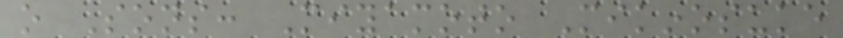o Sons: Miyamoto Mikinosuke
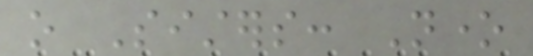o Sisters: None
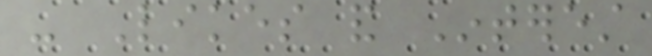- Likes and Interest
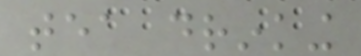tea drinking
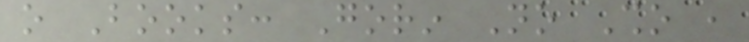o Books: Gorin No Sho ,
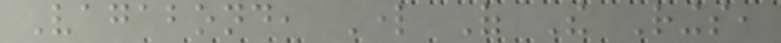Vagabond, Lord Of The Rings,
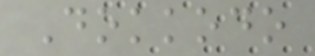Dokkodo
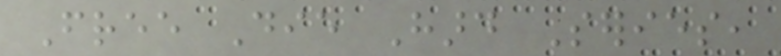Free Die Hard Series,
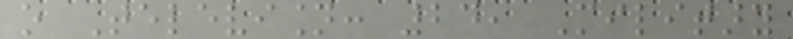o Television: 24, Military
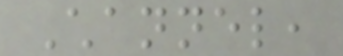Channel,
